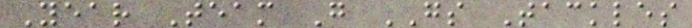Year Team G GS Tackles
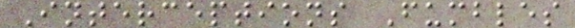Interceptions Fumbles
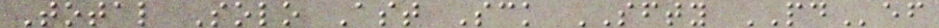Total Solo Ast Sck SFTY PDef
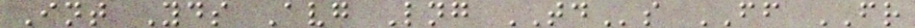Int Yds Avg Lng TDs FF FR
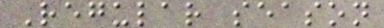Regular season
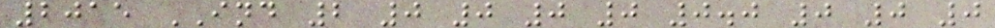2015 IND 2 0 0 0 0 0.0 0 0 0
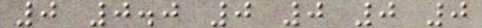0 0.0 0 0 0 0
